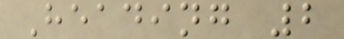Heading 2
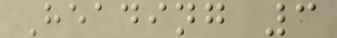Heading 3
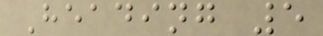Heading 5
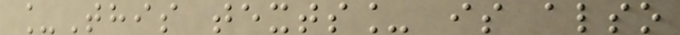_This texts_ is also
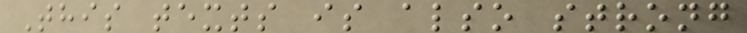This texts is also strong
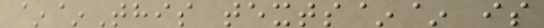~~This texts~~ is
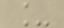_
